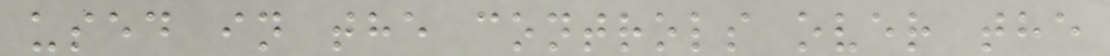used in the controls over the
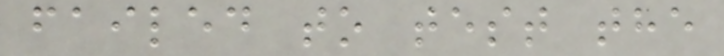failed to test the
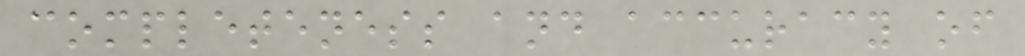completeness and accuracy of
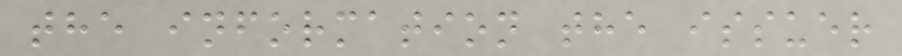the information the issuer
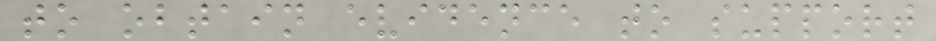to obtain evidence to support
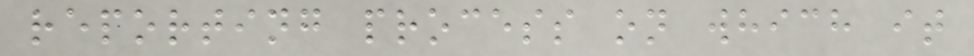reporting process on which it
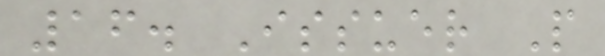16. Issuer P
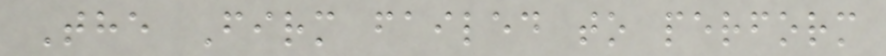The Firm failed to perform
